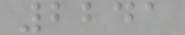2241
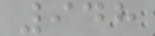948
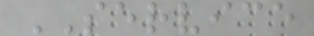SERVICE
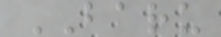BARU
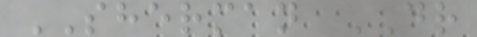SHERMAN DR
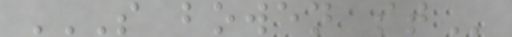S BOWEN ST
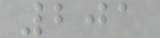201
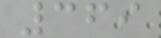369
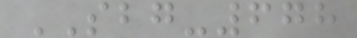SBG-678
